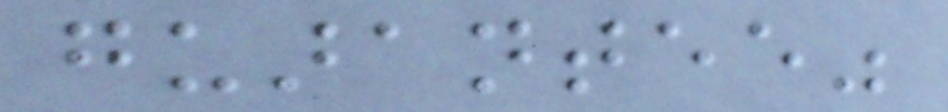guarantee"
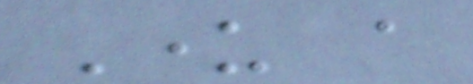Under a
